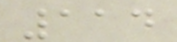114
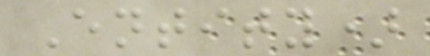Entity)
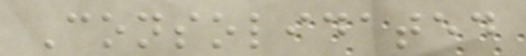Consolidated
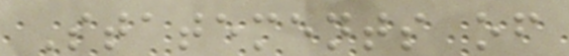Statements of
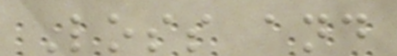Loss and
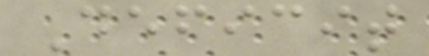Deficit
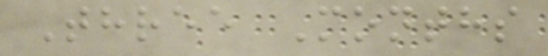Three Months
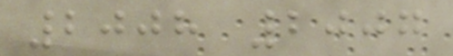2008 2007
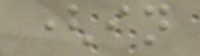(in
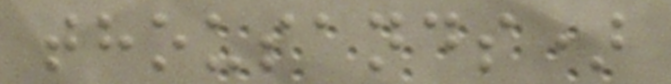thousands)
